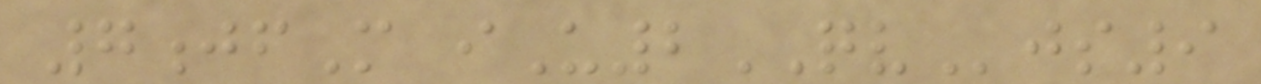7jfM iU2QVjs9
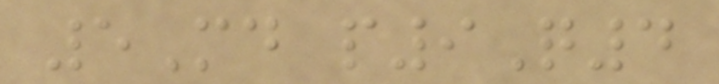5Md p9Q4
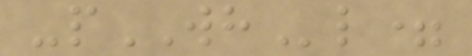-pWHl=
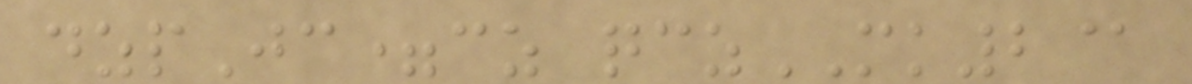dzpJc=cz qczMK2@
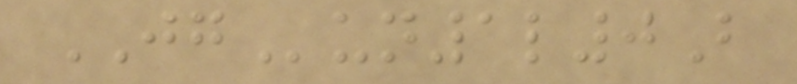JGun1l0B
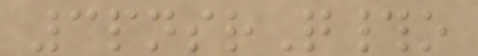3pnsrQ#o
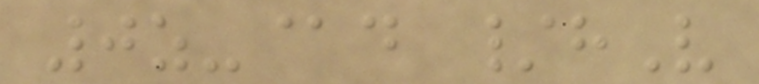0z-@d /hV
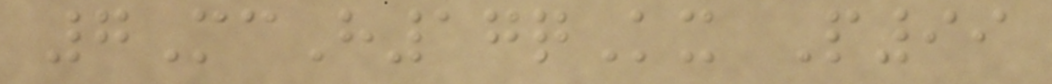7McH17qKx P99
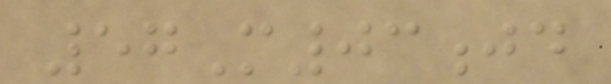57M03jd
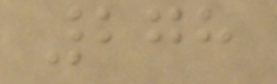278
